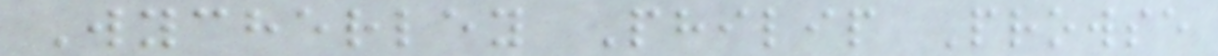Wycherley Philip Prowse
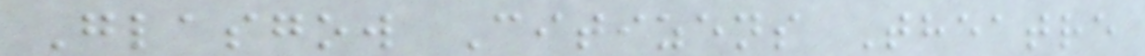Glasgow Citizens Theatre
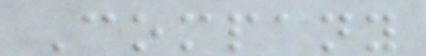Company
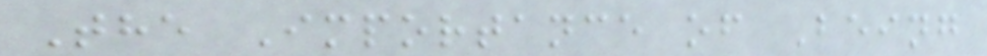The Importance of Being
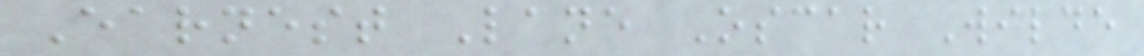Earnest Lane Oscar Wilde
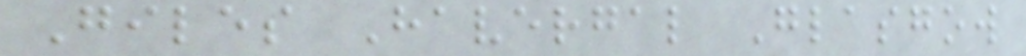Giles Havergal Glasgow
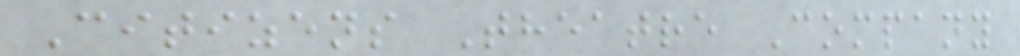Citizens Theatre Company
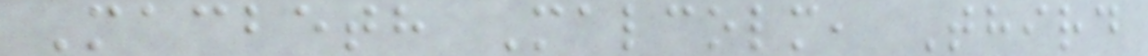Macbeth Malcolm, Third
